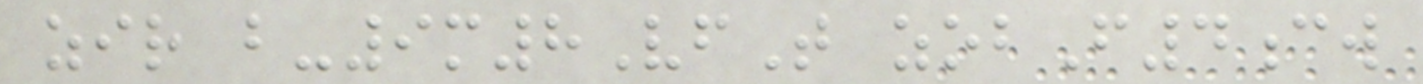zir b-9m8VfT zobF4cw
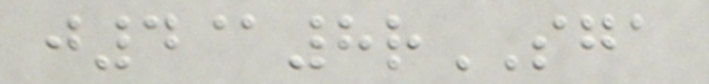j4@8rSGA
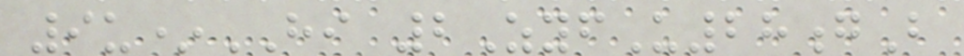9u*HI 2ZyfU28gB
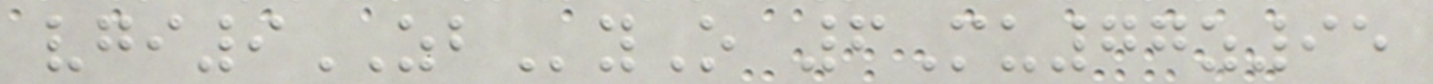vgi9ZByO 6Mu77z95
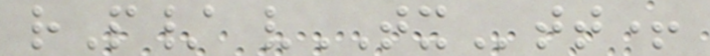rP/ vTXtt+
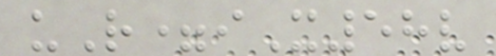uR=iX58v
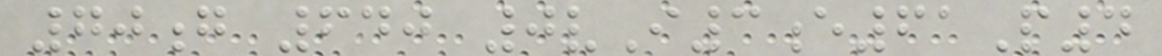70g 640 0vI3e61P4
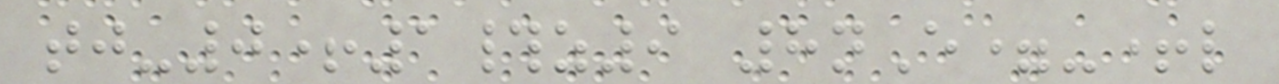tj-0+1#z9 8nE=-+l
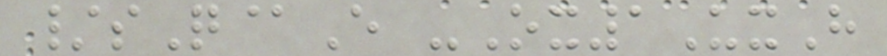/sQ@E -Ox1UxH
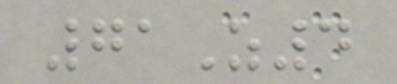71Z4
